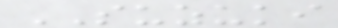SUZUKI
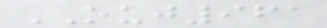OUJ961
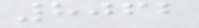8062
